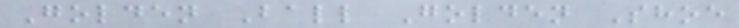Golden Ball Golden Shoe
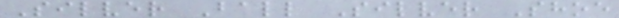Silver Ball Silver Shoe
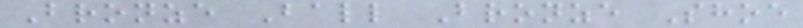Bronze Ball Bronze Shoe
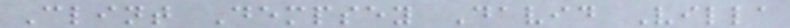Clint Dempsey David Villa
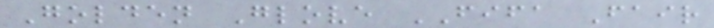Golden Glove FIFA Fair
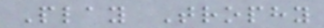Play Trophy
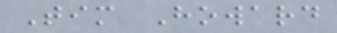Tim Howard
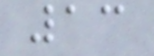13
